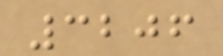3206
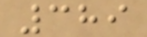389
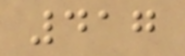417
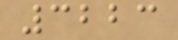3223
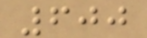600
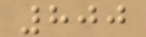800
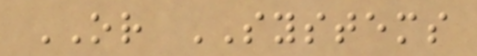OR SYSTEMS
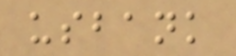usbank
